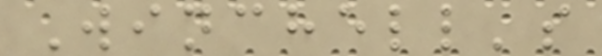Winchell's
